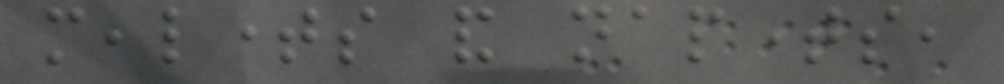mealtimes and naptimes,
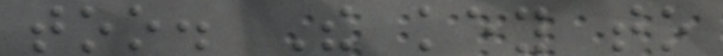too. The key to
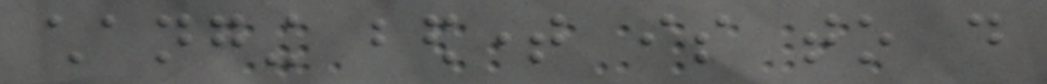changing bedtime is to do
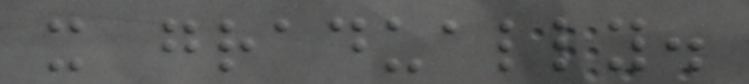it gradually.
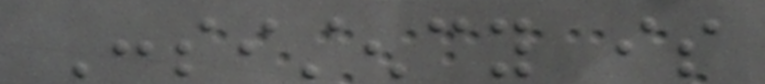Consistency is
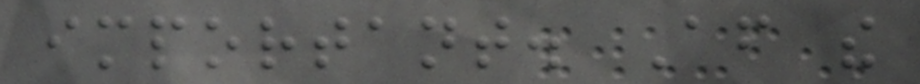important. After the
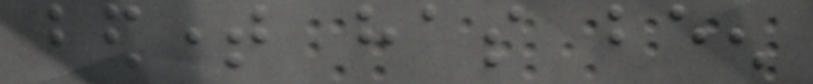bedtime has been
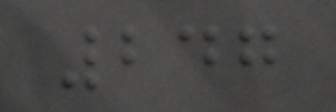247
